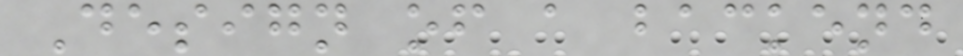Design of a backend
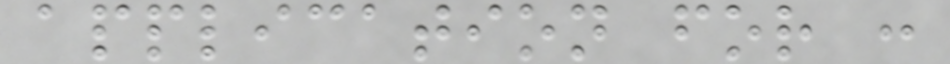application for :
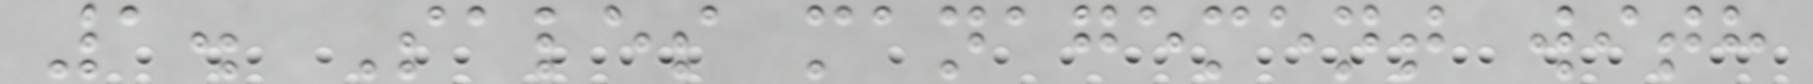1. Sales management with
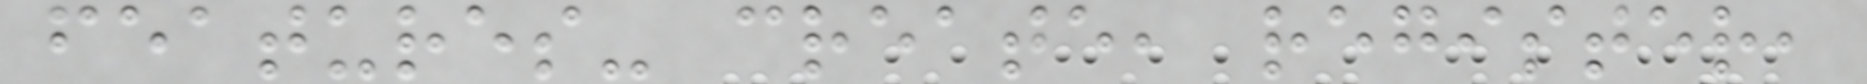features- create, register,
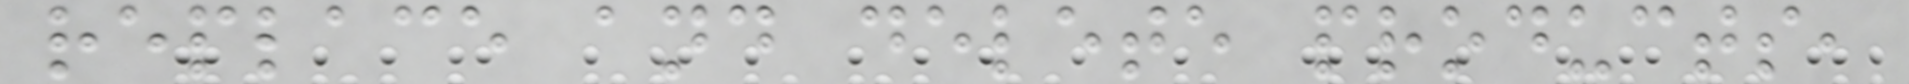replace and delete products,
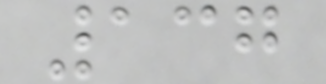137
